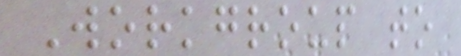Workgroup to
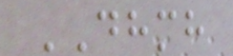DHMH
